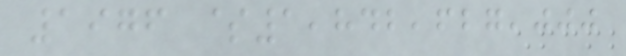1976 $1,842,627,000
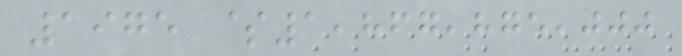1975 $1,867,875,000
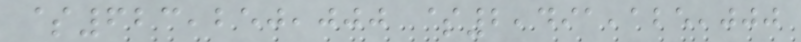$623,250,000 $2,491,125,000
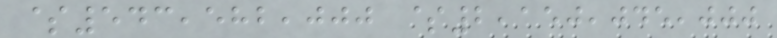$543,582,000 $2,150,045,000
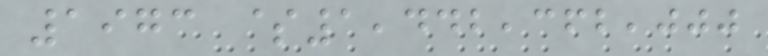1973 $1,442,362,000
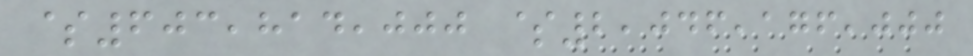$603,814,000 $2,046,176,000
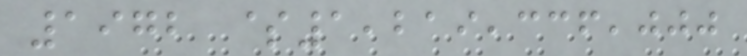1972 $1,219,336,000
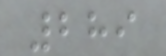289
